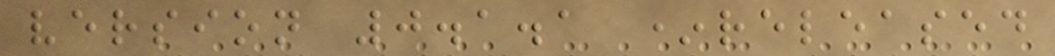version 0.1.1 *released
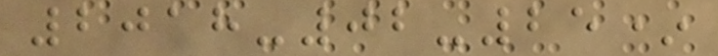2018-02-25*
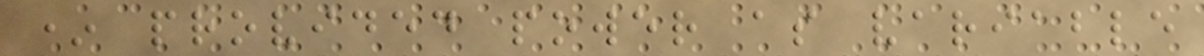* provided power as variable
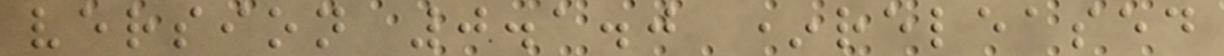version 0.1.0 *released
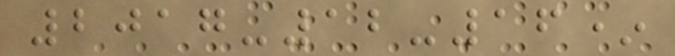2017-12-16*
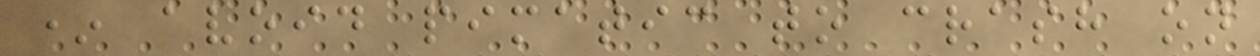* avoid pimatic to crash on
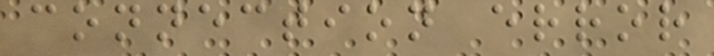connection error
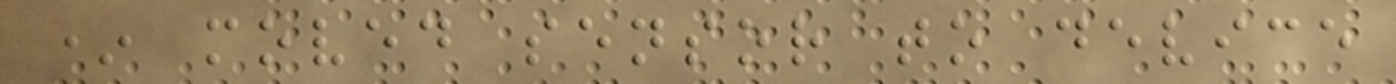* moved sensor to device
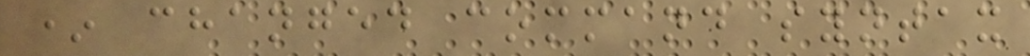* changed command syntax
